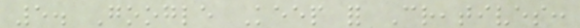5. Google Keep for Creatives:
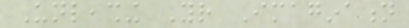Unleashing Your Imagination
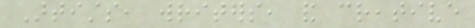Artists, writers, and creative
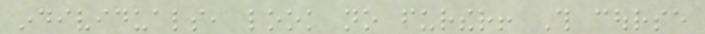individuals, look no further! This course
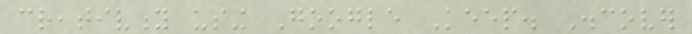creativity using Google Keep. Discover
